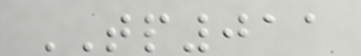TP011
